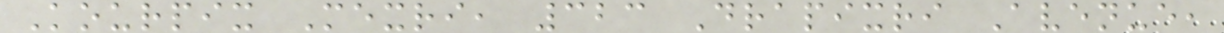Kourpix Mexri, 323 Drapixri Avenue,
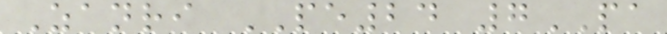Zanri PE24 7PA
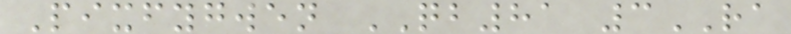Pixfygwen QB81 3RA
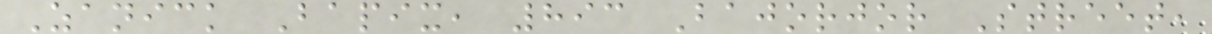Zanick Bapix, 893 Bajorjor Street,
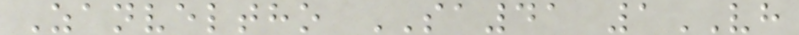Zanveltho SA41 1VH
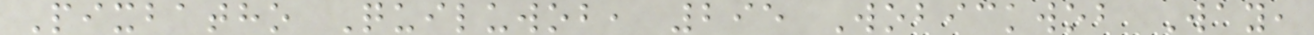Pixbatho Quiluwob, 295 Wobickwob Way,
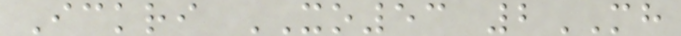Ickri XO53 2MH
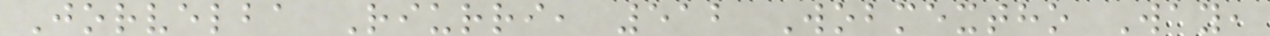Jorvelba Riurri, 512 Wobmextho Way,
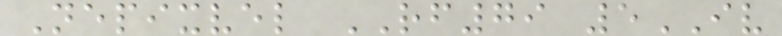Nepixvel RF79 5IV
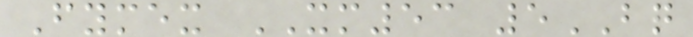Fymex XM53 5BQ
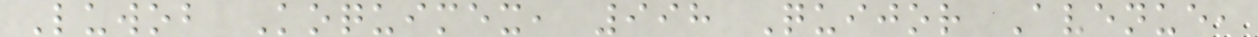Luwob Koquimex, 998 Quijor Avenue,
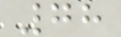78
